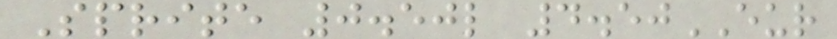Sprite 0.50l 4.50EUR
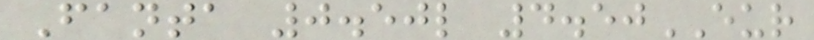Fanta 0.50l 4.50EUR
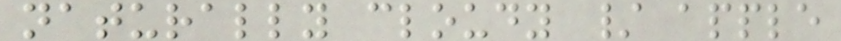naturally cloudy / apple
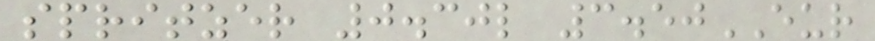spritzer 0.30l 3.50EUR
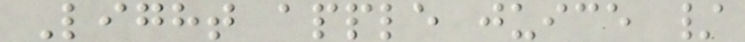Light apple juice /
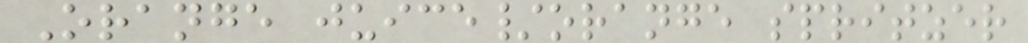Orange juice/orange spritzer
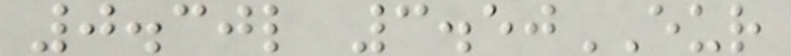0.30l 3.50EUR
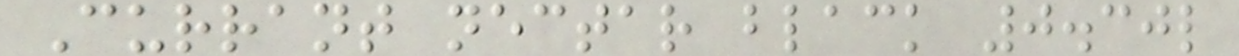Currant nectar black 0.30l
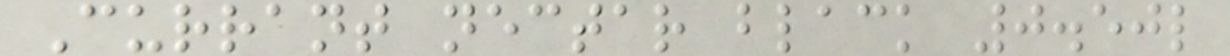Currant nectar black 0.50l
